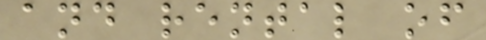and rental of
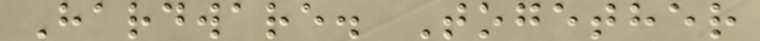Hardware. Together
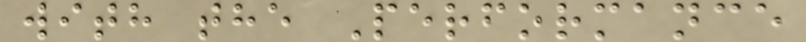with the Performance
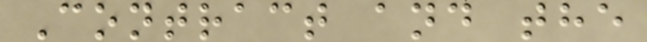Contract and the
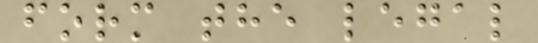form the legal
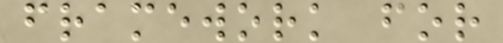framework for
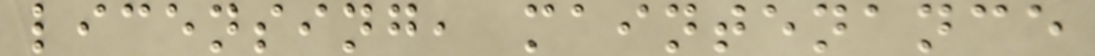licensing, maintenance
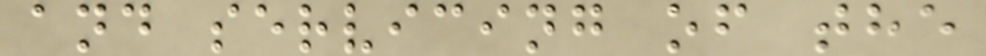and servicing of the
